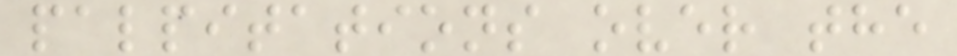palpitations over the
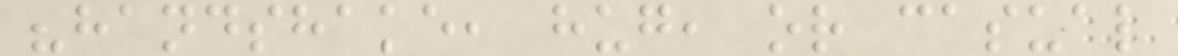"handshake, hug, or casual
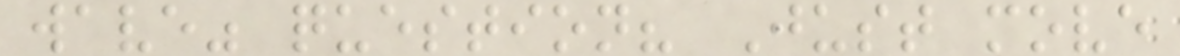wave" question? Just move
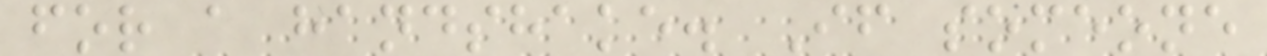for a handshake. If someone
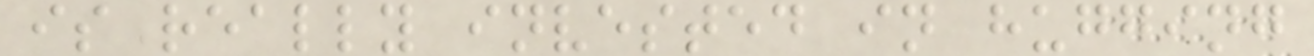is really invested in hugging
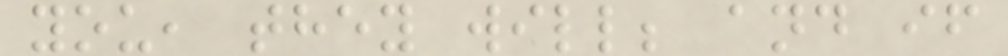you, they will; and if
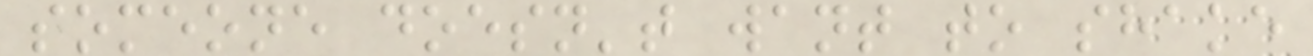someone doesn't want to shake
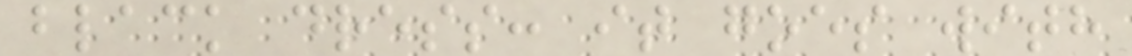black dress: it goes with
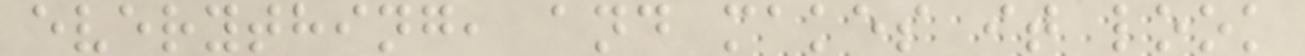everything, and makes it look
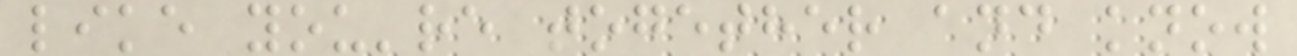like you're together and know
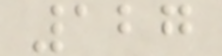127
